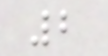2
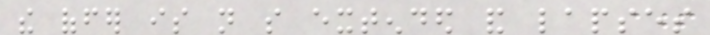the offer is not so extended and lapses
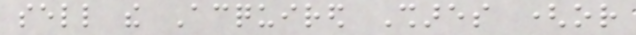sell the Acquired Shares (or
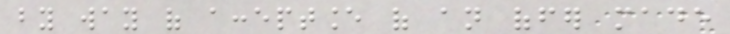by way of acceptance of an offer made
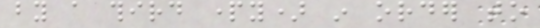by a third party) in order to
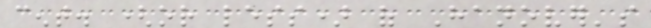cent. (or less) of Hanover's
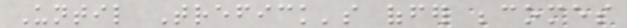Until Trefick's offer becomes
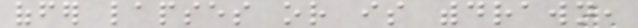offer lapses or is withdrawn,
